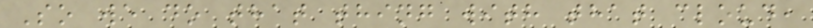So we do that thing with that cloud,
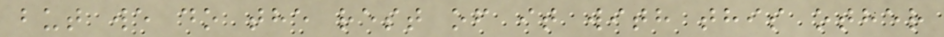but we do the rest of it with this other
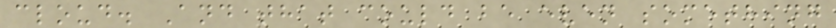cloud. And that could be even something
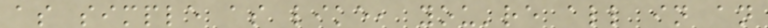as simple as like, you're all in an
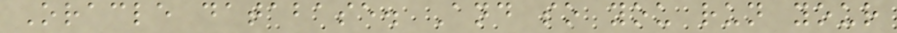Oracle database. And so you run your
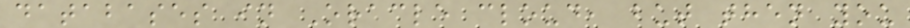databases in Oracle cloud, but then you
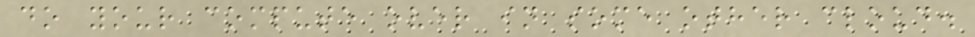do your compute over in some other cloud.
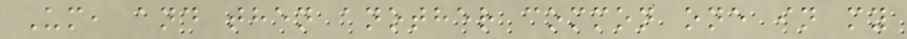Um, and then another common one in my
